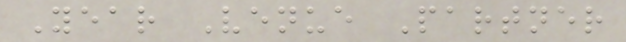Year Venue Partner
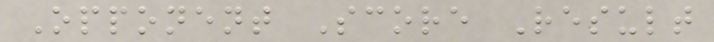Opponent Score Result
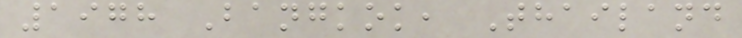1978 Bangkok, Thailand
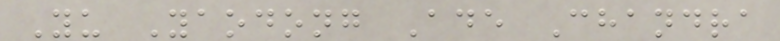Yu Yaodong Ade Chandra
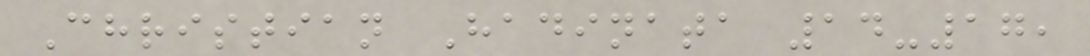Christian Hadinata 14-17,
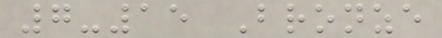7-15 Bronze
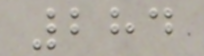284
